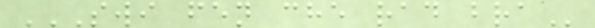SWI FEN CHE RAD BRA
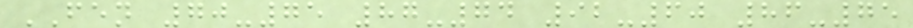FEN 70-75 87-74 92-60 86-75
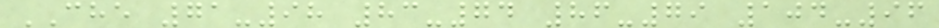CHE 71-98 83-74 86-79 104-96
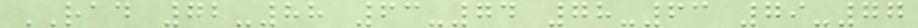RAD 72-88 63-74 78-63 79-77
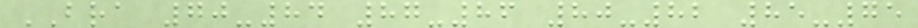BRA 70-84 87-86 80-82 85-75
